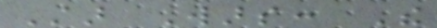Star Wars: The
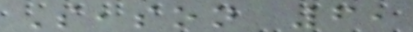Season 6,
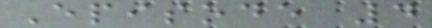Episode 4
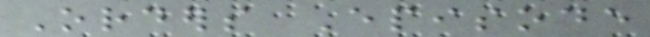Orders Episode
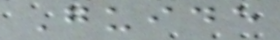Guide
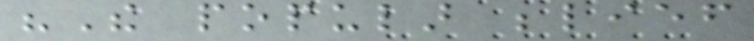"The popular belief
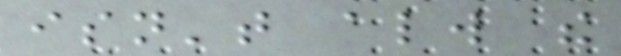isn't always the
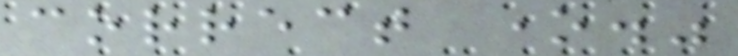correct one."
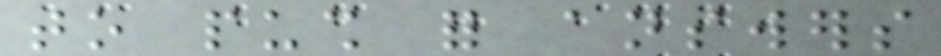to push for answers
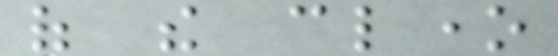of the clone
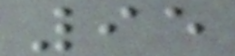95
